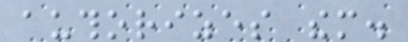authorizes them.
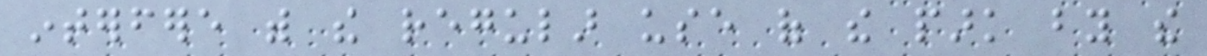interfere with the regular use of the park by the
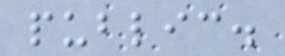public.
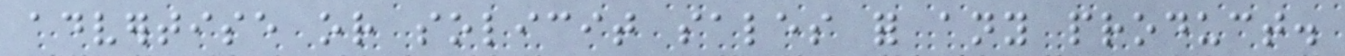advertise or solicit sales for any product.
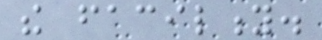the facility.
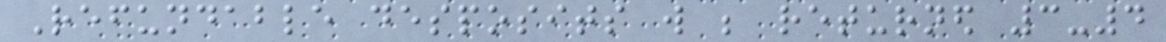Refundable desposits will be returned 3-4
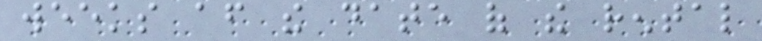weeks after the date of the rental
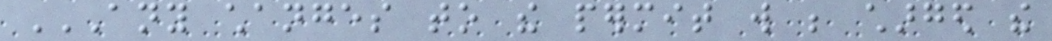ANY CHANGES TO THE PERMIT WILL BE CHARGED THE
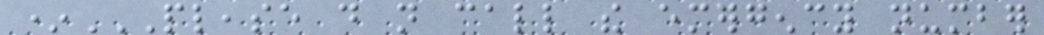*PLEASE DO NOT CALL THE EMERGENCY NUMBER
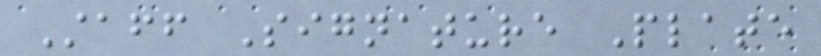Staff Signature Plate
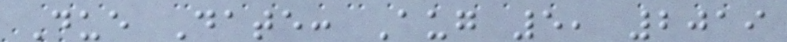Due Date: Aug 5, 2019
